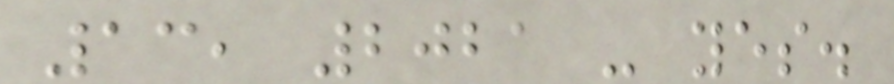13, 2021 - yes.
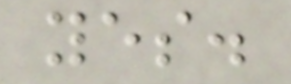yes.
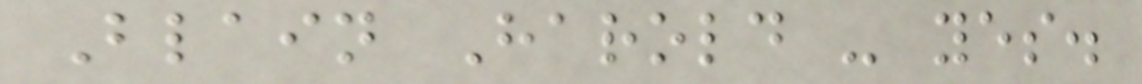Blain Harold - yes.
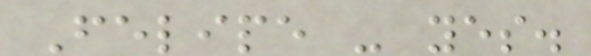Felipe - yes.
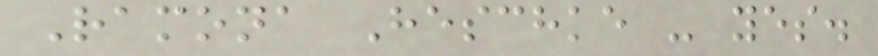Ramona Heschke - yes.
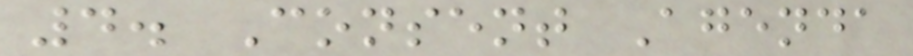4. Consent Agenda
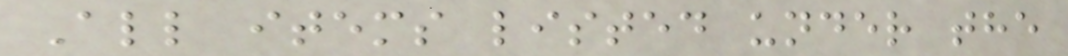All items listed under the
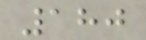180
